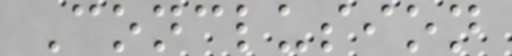Conclusion
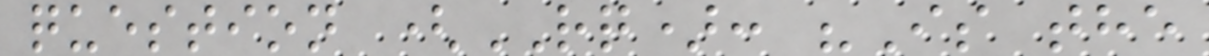question (RQ): "Is the
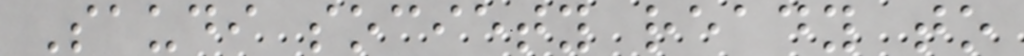Saudi society ready to
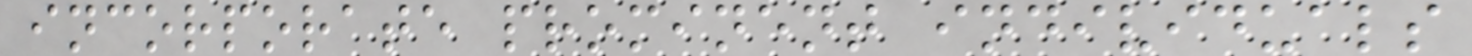incorporate prominent individuals
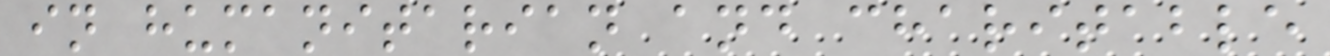in humanitarian and charitable
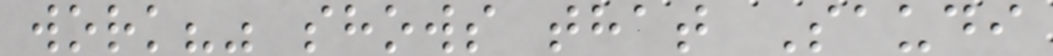work?" shows that Saudi
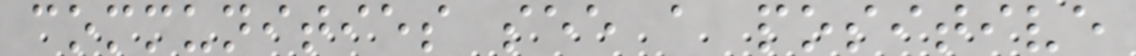communities see a positive
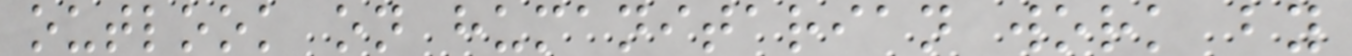outlook on humanitarian work by
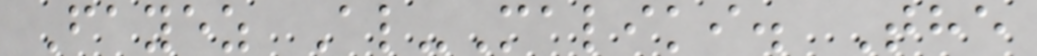Fayez Al-Maliki. The
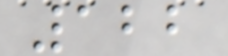122
